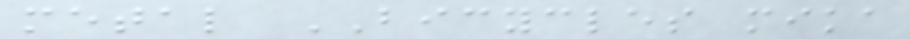metal BICYCLES mika
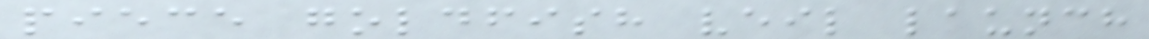piece goldfish veil launch
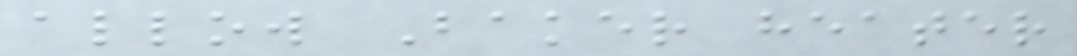allow Baker heater
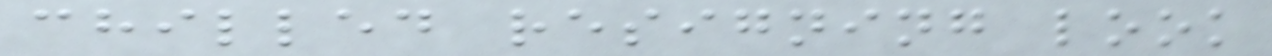chilled resigning look
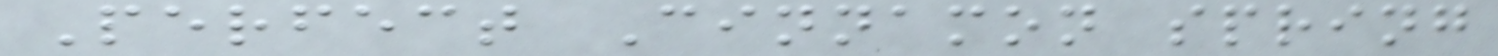Perfect Cinnamon spring
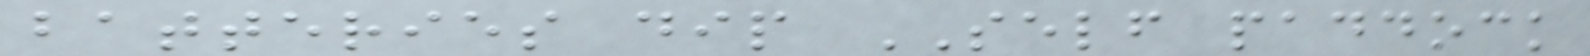batteries dip SELF paddock
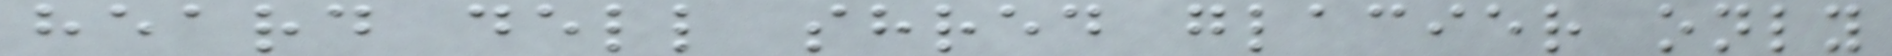heard dell shred glacier only
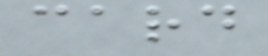card
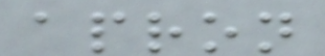apron
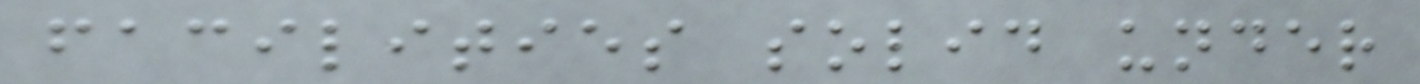facilities solid under
